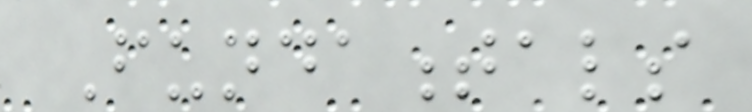Fundamentals
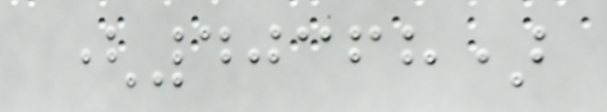(40368)
